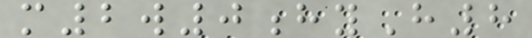m2w0hyH8
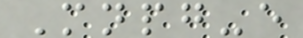Mnpg-e
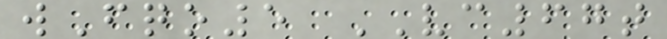wFqo5 VC67t
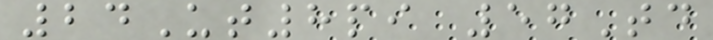24Ut8pi 57Td
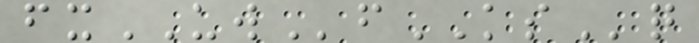fxUWfKSq
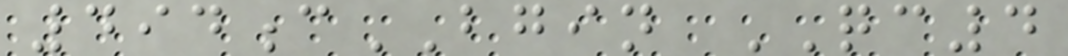494cBGIN QC4
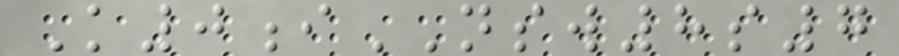K0iNSW8s7
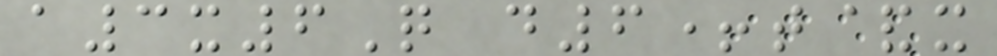a3x6Q d6+t&x
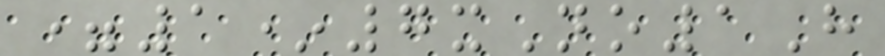=1*7xNo1H
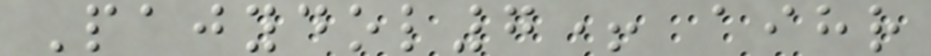Pajydol7+ aihr
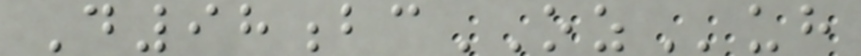D98bcOZuh
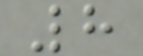8
